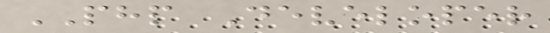PHP Developer
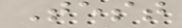Test
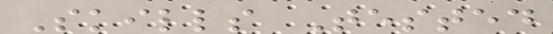Skills Tested
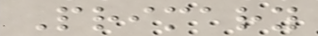Primary
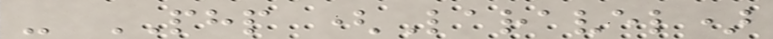- PHP (Laravel)
